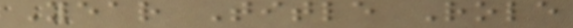Year Title Role
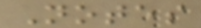Notes
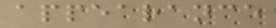appearance
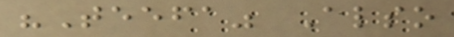"Teefa" Also
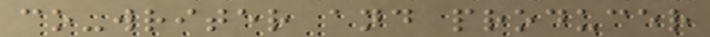co-writer and producer
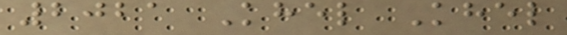2021 Khel Khel
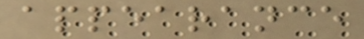appearance
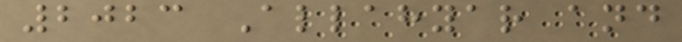2023 Allahyar and
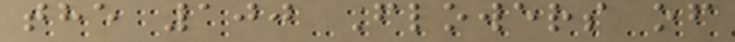the 100 Flowers of
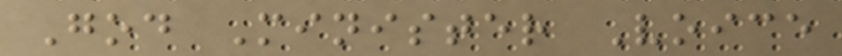God Minister Voice
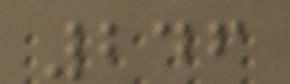246
